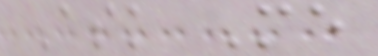Ask Me
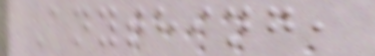Anything,
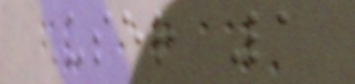User 1
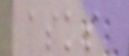asks
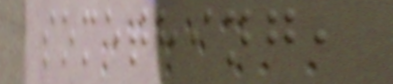something,
